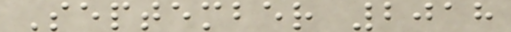September 2018
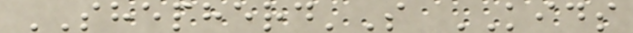SHEPHERD'S KIDS
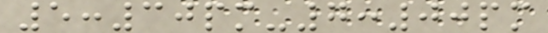5:30pm-7:00pm
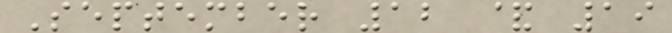September 12 & 19
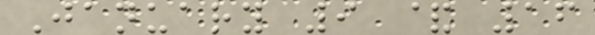January 9 & 16
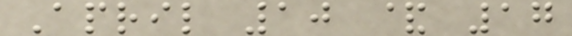April 10 & 17
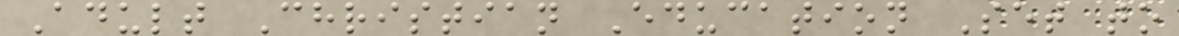Adult Christian Education Set to
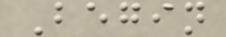Begin
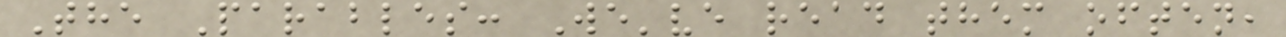The Parables: We've read them often,
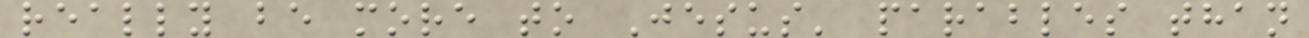really be more to Jesus' parables than
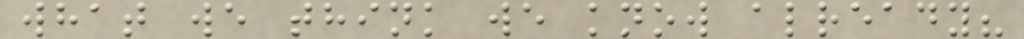what we think we know already?
